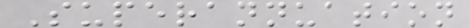Superannuation
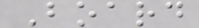Board
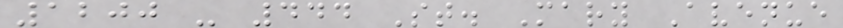1200 - 444 St. Mary Avenue
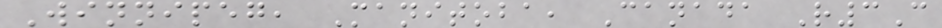Winnipeg, Manitoba, Canada R3C
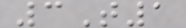3T1
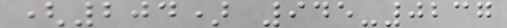(204) 945-0237
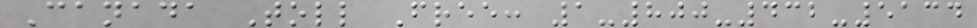Canada Toll Free: 1-800-432-5134
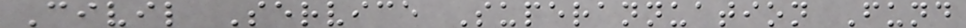Civil Service Superannuation Fund
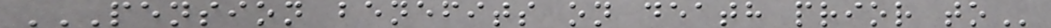PENSION BENEFITS ON DEATH PRIOR TO
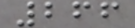266
